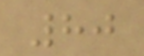80
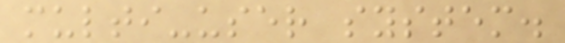multi-user system.
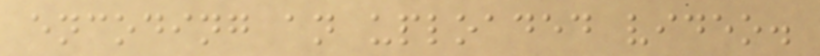encoding an uploaded video.
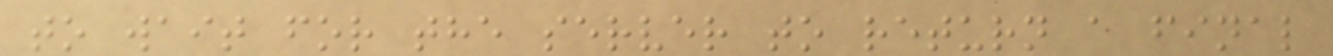to wait for the server to return a final
